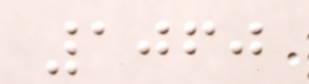1060
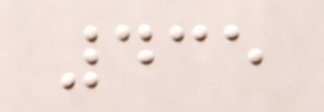435
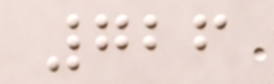726
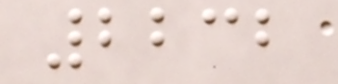2232
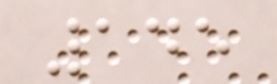145
